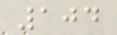104
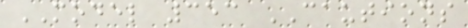MODEL 353 CAUTIONS
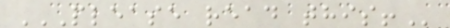PLEASE READ THIS!
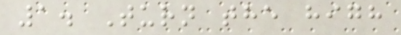1. Turn the high
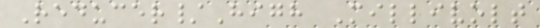Reducer/High Millivolt
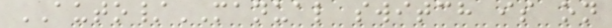AUTO/MANUAL switch is on
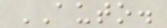AUTO.
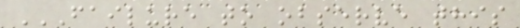FAILURE TO OBSERVE THIS
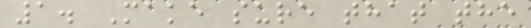1. Make sure that the
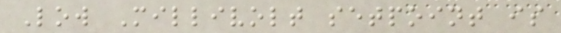Low Millivolt setpoint is
